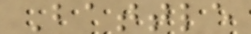Battle
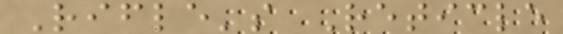Rifle's Reticle
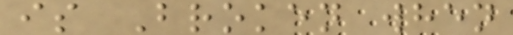is Broken when
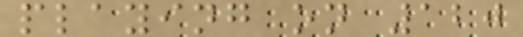playing on 120
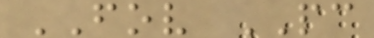FOV PC
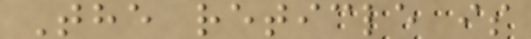The reticle is
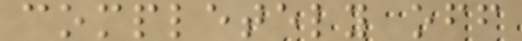completely off
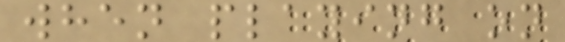when playing on
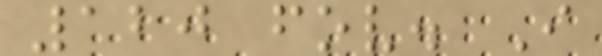120 fov. I
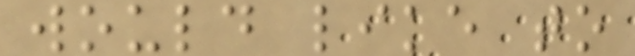would like to
